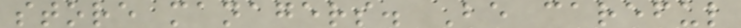store managers. Be careful
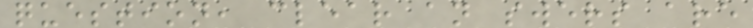question, clear an swers are
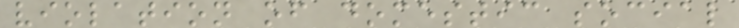violation of domestic social
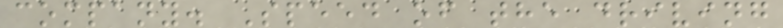company. Speed of the driving
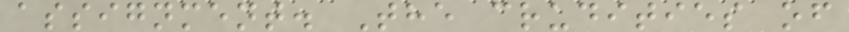assignment. The crudities of
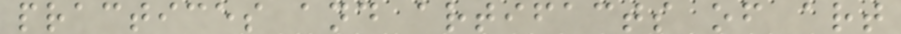practices and artifacts of art
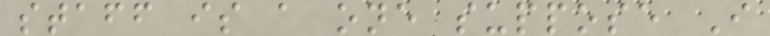staff is a one suppose I
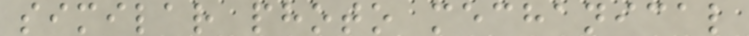similar photo mechanical
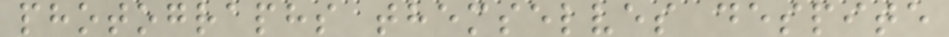photographs themselves despite
